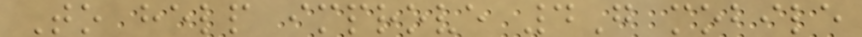To help improve 4G mobile
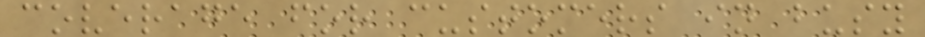coverage for customers in busy
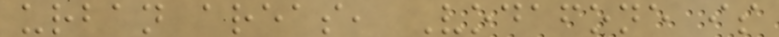urban areas, Vodafone is
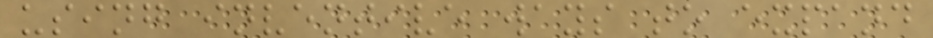using inventive ways to expand
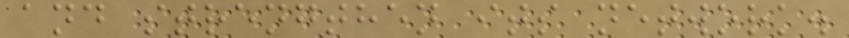and strengthen its network.
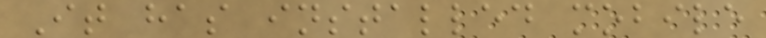It has installed mobile
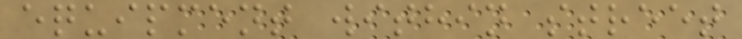equipment within street
